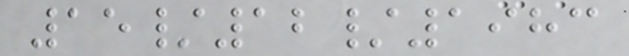15/12/1983
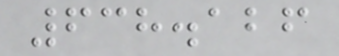638.126
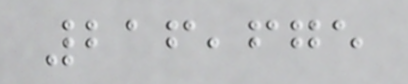216,675
